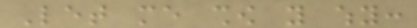Let me show you why:
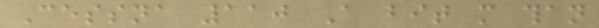Cessna 110 A bit more than
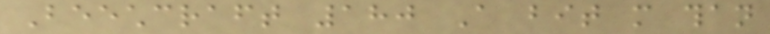Beechcraft 180 A bit more than
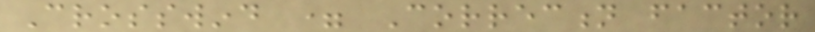Crosswind = Correction factor
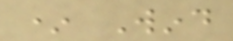* Wind
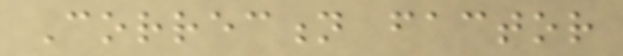Correction factor
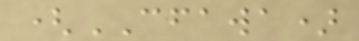(CFAWA)
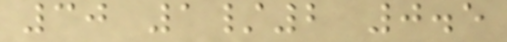30 1/2 0.5
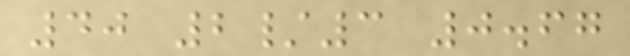40 2/3 0.67
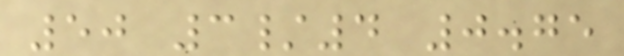50 3/4 0.75
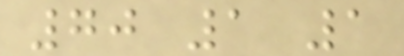70 1 1
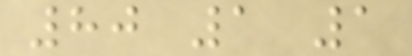80 1 1
